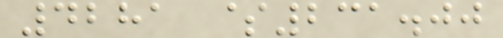4281 $231.00
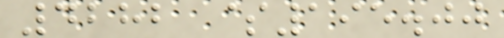4282 $195.00
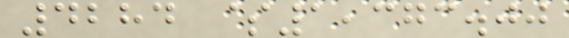4284 $1,373.00
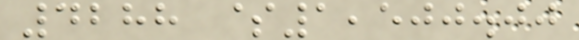4288 $1,500.00
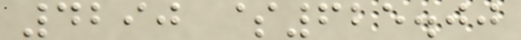4290 $625.00
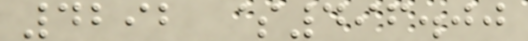4292 $496.00
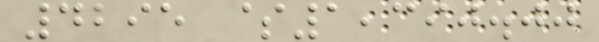4295 $1,390.00
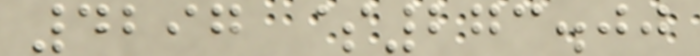4297 $273.00
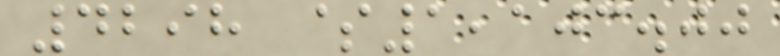4298 $1,103.00
